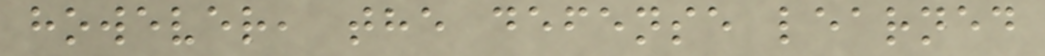however, the defense learned
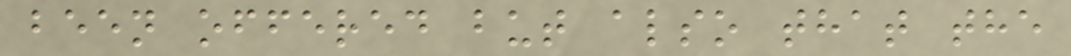been offered but also that the
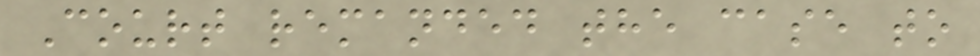Court remanded the case to
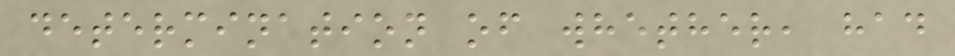determination of whether, had
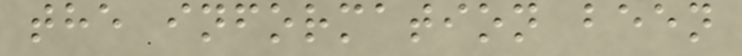the information been
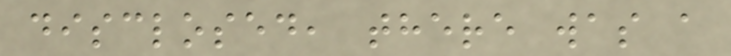disclosed, there was a
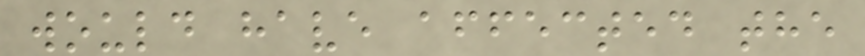would have affected the
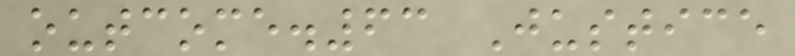outcome.63 Justice
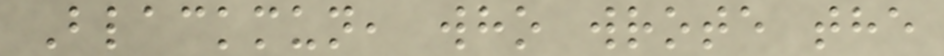Blackmun, who wrote the
